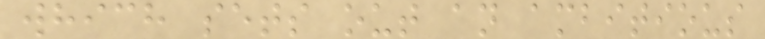which sets out an ambitious
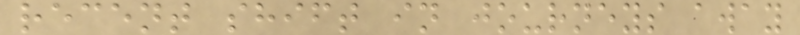recent shift in journeys away
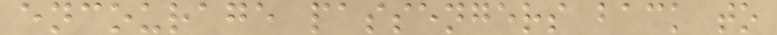encourage passengers back to
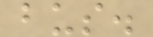bus.
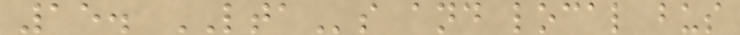15. LTAs and local bus
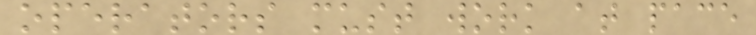operators must work at pace
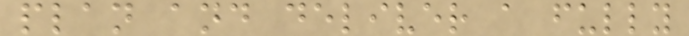plan and deliver a fully
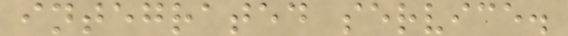integrated service.
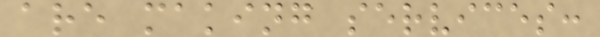are making services:
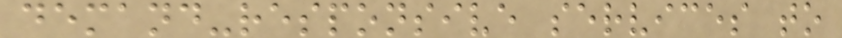demand-responsive services to
